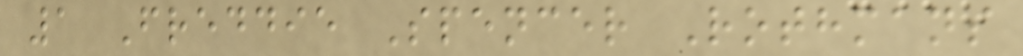1 Freddie Spencer Rothmans
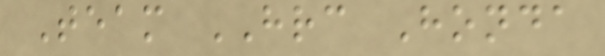Team HRC Honda
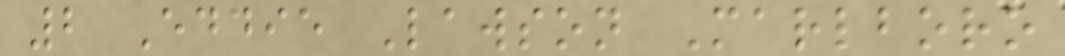2 Eddie Lawson Marlboro
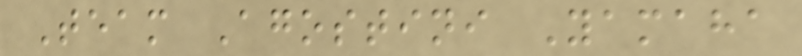Team Agostini Yamaha
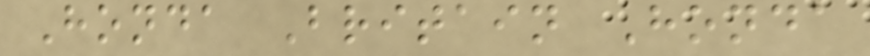Honda Britain Honda
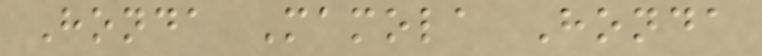Honda Mamola Honda
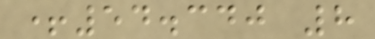+54.340 8
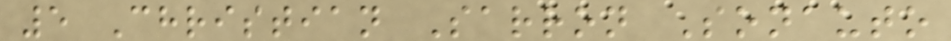5 Christian Sarron Sonauto
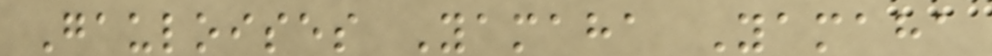Gauloises Yamaha Yamaha
